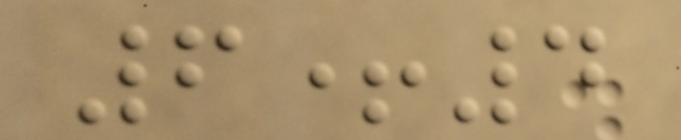6+4
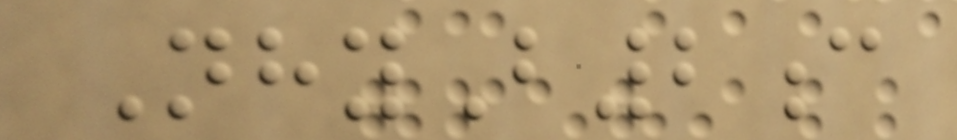NhyB2c
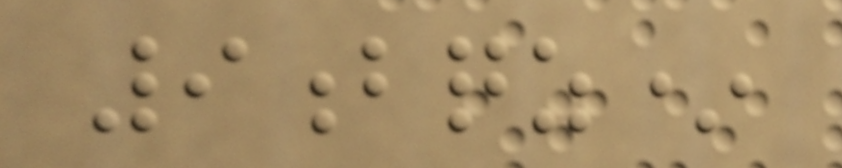9bqz*
